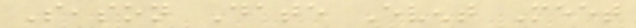Season Date Event Meet
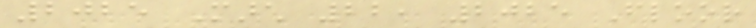2025 March 22, 2025 Floor
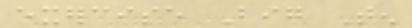exercise Big Ten
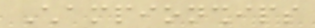Championships
